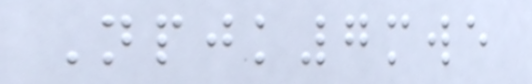Npjk7mwe
